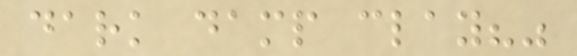dark damp clay?"
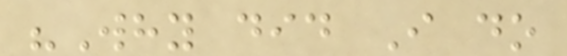"Why did I do
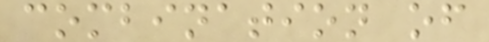combination of
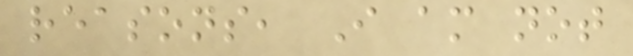reasons, I am not
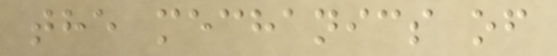the mechanics of
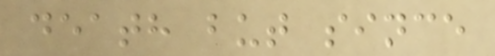death but since
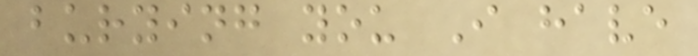burying you I have
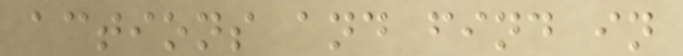actions and find in
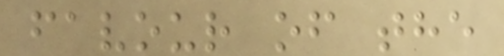favour of the
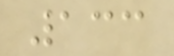133
